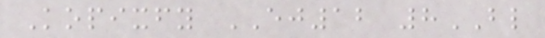Kopixfy EJ12 8BL
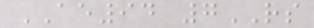AE94 7RS
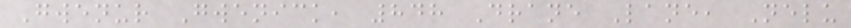Gwenur Gwenick, 848 Drane Lane, Nelu
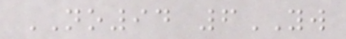NO94 6YW
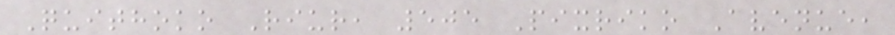Quithoko Riur, 505 Pixriko Avenue,
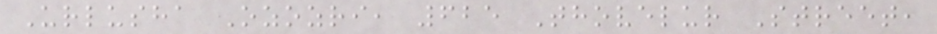Urlusha Ozozri, 625 Thovelur Street,
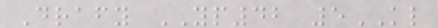Drafy YP42 5KL
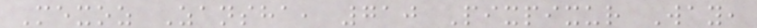Mexoz Zansha, 710 Pixpixur Way,
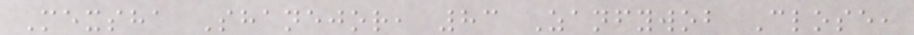Mexsha Shanejor, 83 Zanfywob Close,
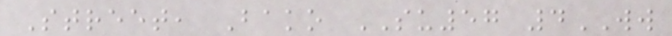Street, Bako SU57 4WW
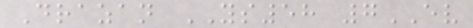Drazan YS58 7EV
